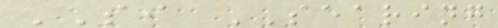SI SEARING
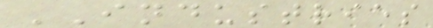INDUSTRIES
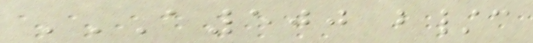A500 B/C
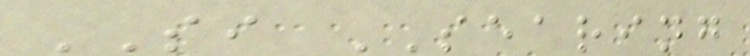SI SEARING
